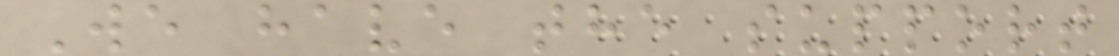We have the support
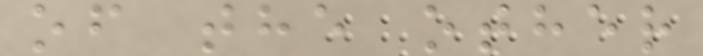of the other
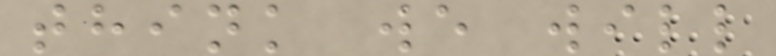think we will
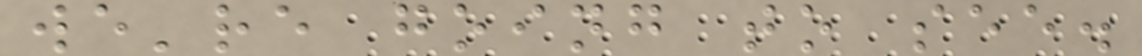we're going to see.
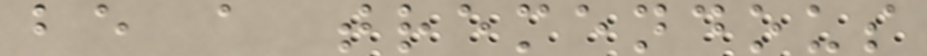be a tremendous
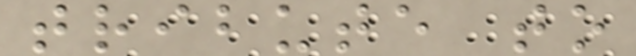tribute to
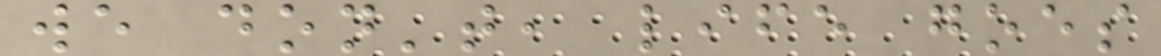we don't, life goes
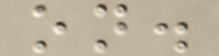on.
